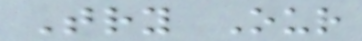Try Our
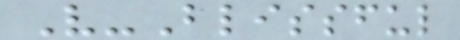V-Blissful
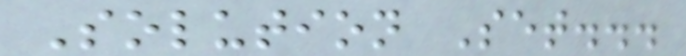Solution Set...
